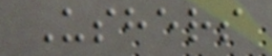Ushers
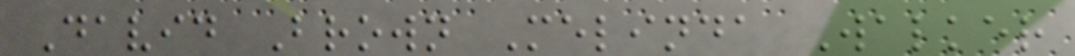David Brown Melinda Walker
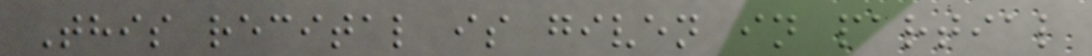This recital is given in partial
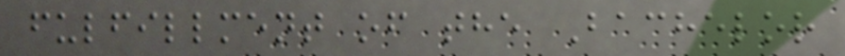fulfillment of the Bachelor
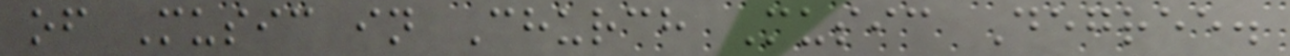of Music in Church Music Degree.
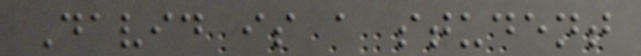David is a student
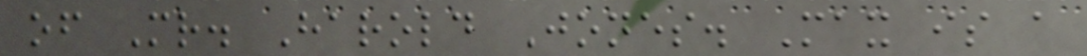of Mr. Harold Jones. Max is a
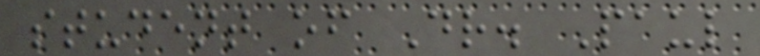student of Dr. Paul
